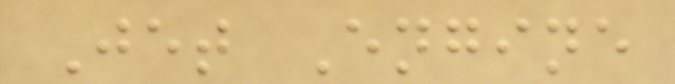Jet Engine
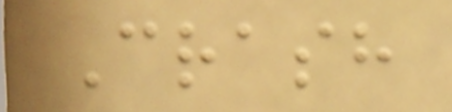Crash
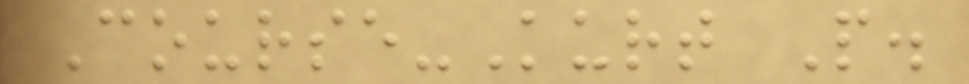Course-Kurt P.
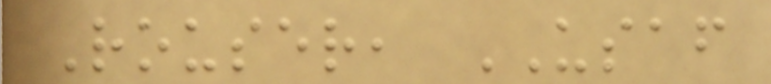Rouser, USAF
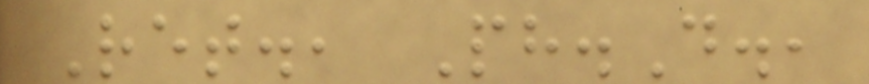Ret., Ph.D.,
